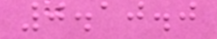0.10.0
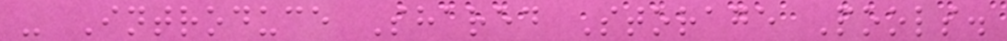- Introduce Shared Storage Pools.
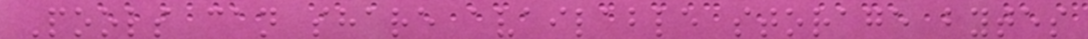Pools can share available storage bytes
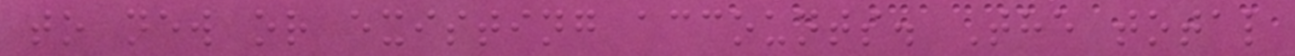to new or existing accounts. The total
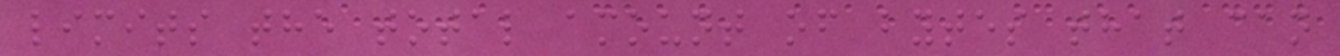limits the total amount of bytes that can
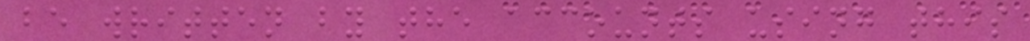be written by the accounts using this
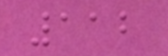112
